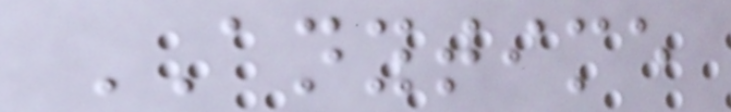ANYTIME
